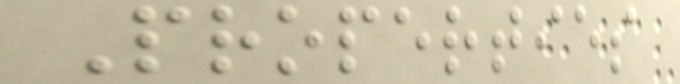Properties
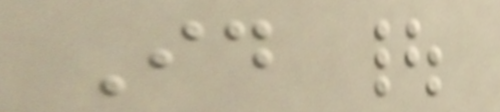Id |
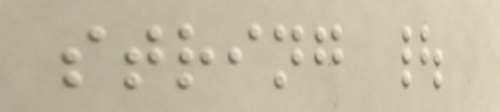string |
